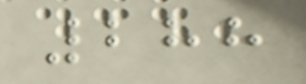288
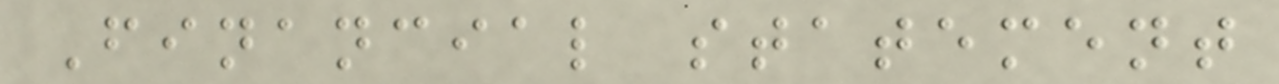Financial statement
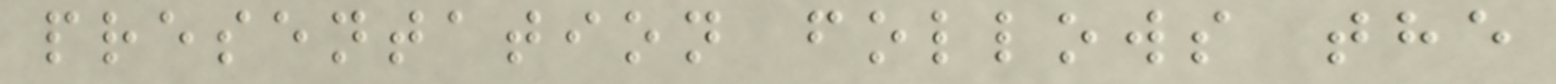presentation follows the
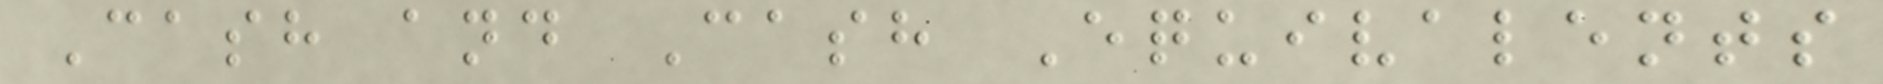Cash and Cash Equivalents
